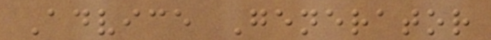Advice Generator
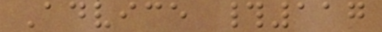Advice #117
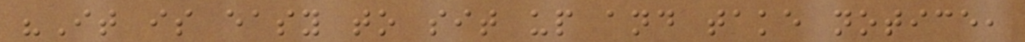"It is easy to sit up and take notice,
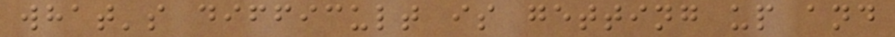what's difficult is getting up and
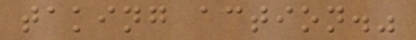taking action."
